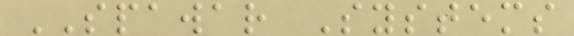SPAWAR Systems
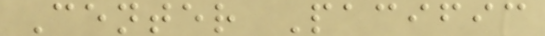Center Pacific
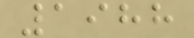1988
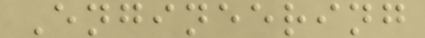Engineering
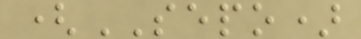(SEPO)
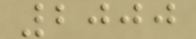2000
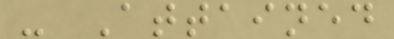- Attained
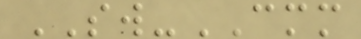SW-CMM
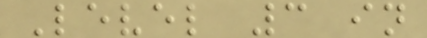Level 3 in
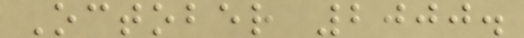October 2000.
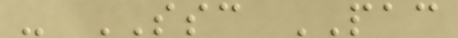- SSC PAC
